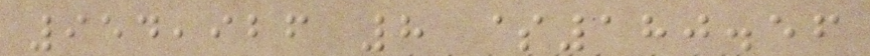954,926 8 $180.56
